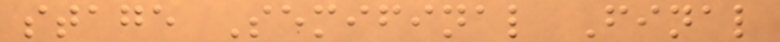stage Semifinal Final
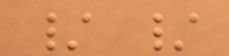/ /
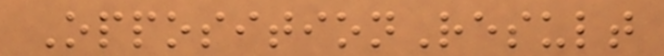OppositionResult
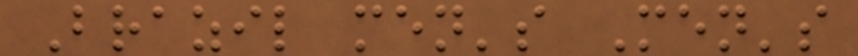Brazil men's Men's
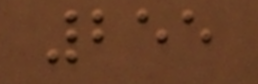255
